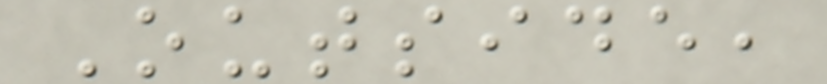Outside,
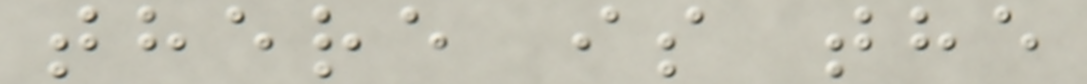there is the
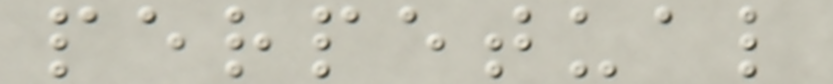perpetual
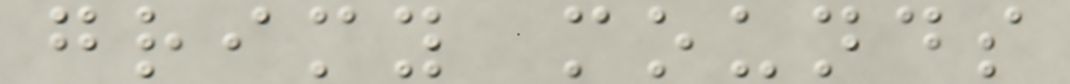grimy mounds
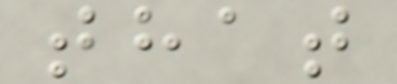that
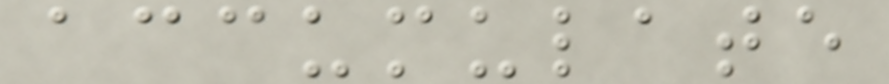accumulate
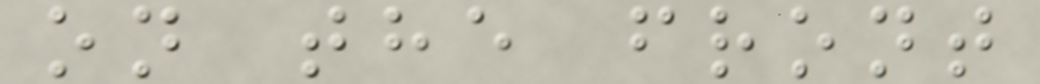on the front
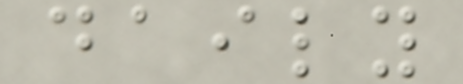daily
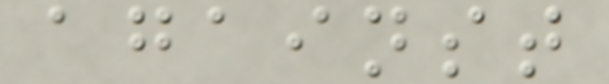against
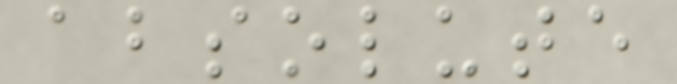absolute
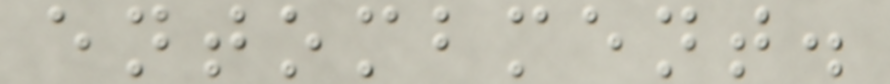entombment.
